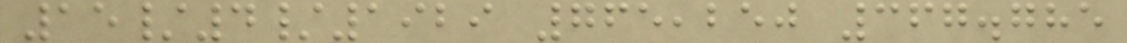15/4/1929 765,250 367.785
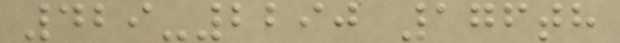429-2290 176th
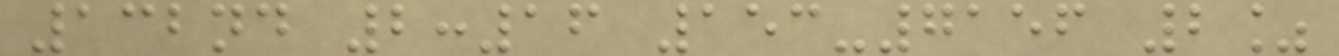132nd 2:16 153-7156 2%
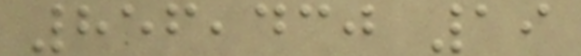856,430 19
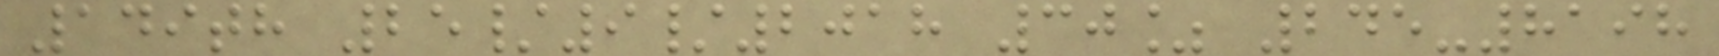149th 25/9/2018 30% 245-8198
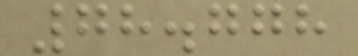78.778
